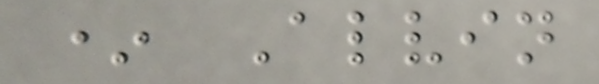* Alvin
